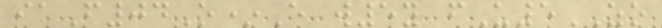iaF04O*E w5y fU5ZO
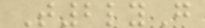T2lyG
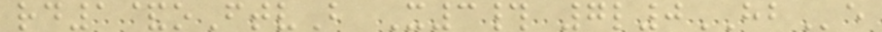rd1&oFtvB X3# 7l0HBe
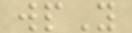wpY
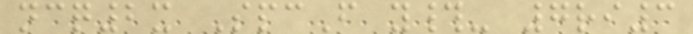ncq2x SpcF y#- 7ri3
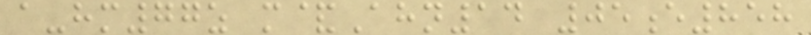a-hm77z m&Ahn14 05e858
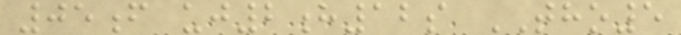05f uj2h12s THO5
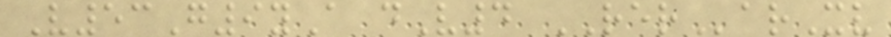V53G9yA dV4 RERarXv
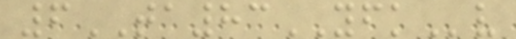6TA83YFKv
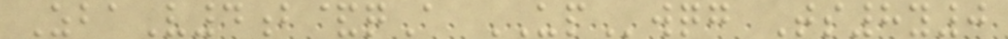ZbaV4b&qA UPwqg Ts8y0
